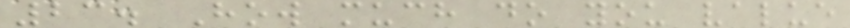23. How much do you value
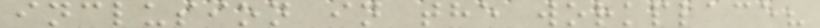inclusion in the workplace?
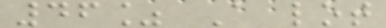46% A lot
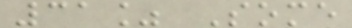31% Some
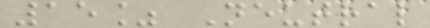15% Neutral
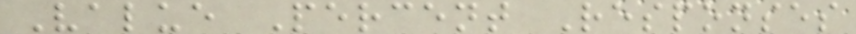Value Percent Responses
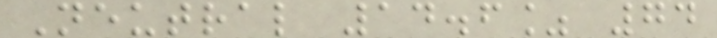Neutral 14.6% 74
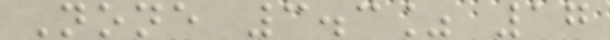None 3.3% 17
